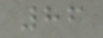86
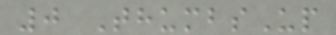0 ThumbsUp
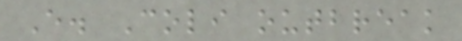E. Coli outbreak
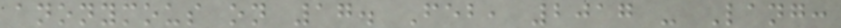anonymous on 17. Feb, 2017 - Lang:
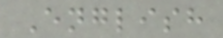English
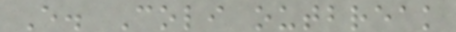E. Coli outbreak
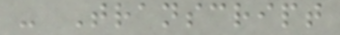- Transcript
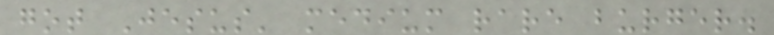got Jesus' medium rare burger.
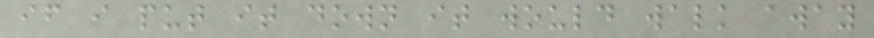if i put it down it would walk away
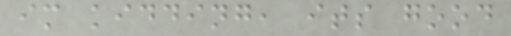im kidding, its good
